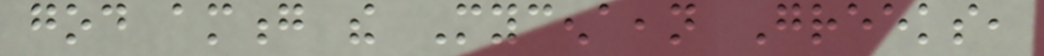god among the Mycenaean Greeks,
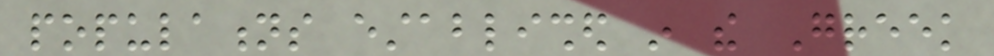populations established in the Greek
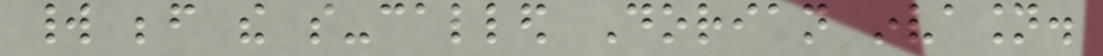world before the so-called Dorian invasion.
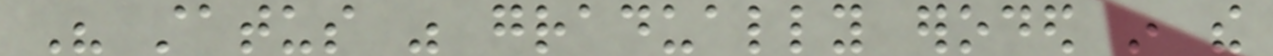His status was gradually eroded in the
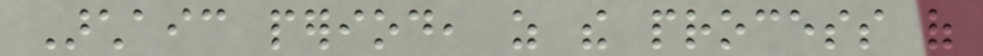Archaic period, as the process of
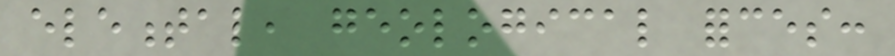elemental, geological forces:
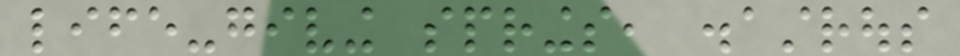life-giving springs, disastrous
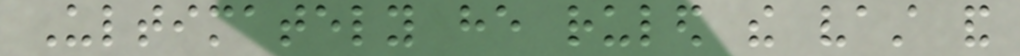Ultimately he ruled the vast and
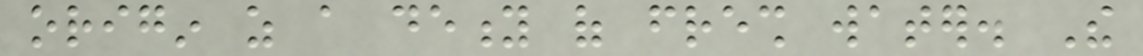origin as a deity of fresh water. The
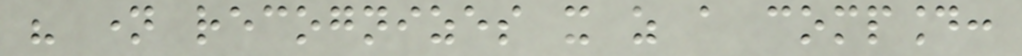his name recognizes it as a compound:
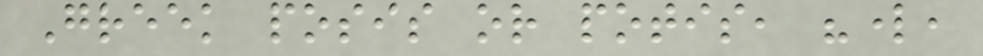Greek posis or potis, "lord,
